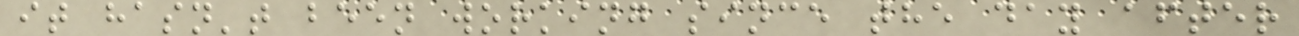it hasn't been working since the day after
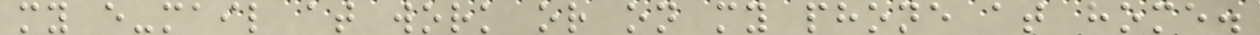my e-mail at work or on my phone at home.
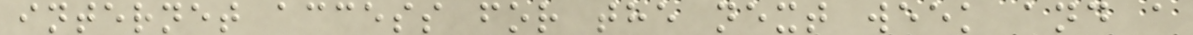internet access for the next week and a
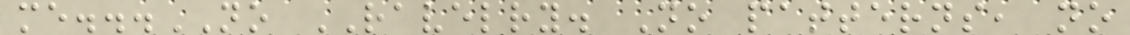me...NO RAVELRY. No patterns, no
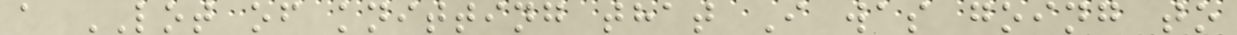a LOT of knitting that I was going to
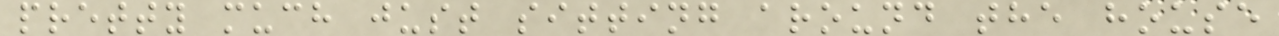pretty much just sitting around the house
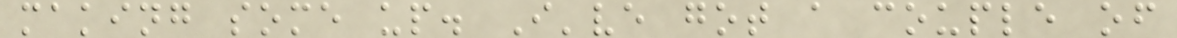making some up. I've got a couple of
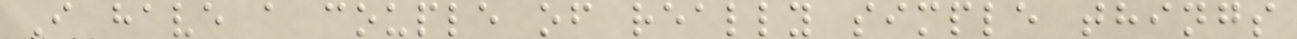I have a couple of really simple things
